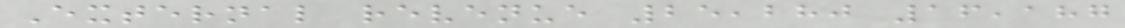External revenue 25,280 16,187
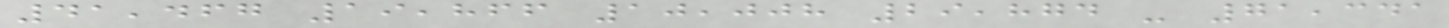41,467 19,866 10,008 29,874 - 71,341
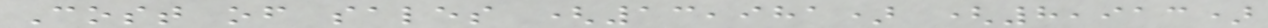Cost of sales (13,981) (8,913)
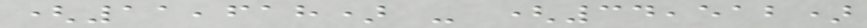(11,618) - (34,512)
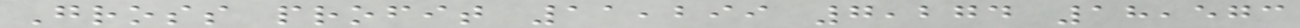Gross profit 11,299 7,274 18,573
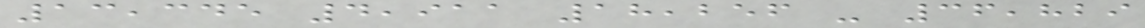13,345 4,911 18,256 - 36,829
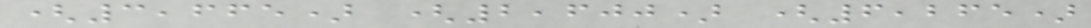(3,665) (2,600) (6,265)
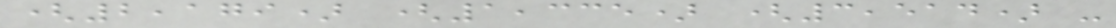(2,179) (1,335) (3,514) -
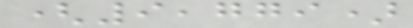(9,779)
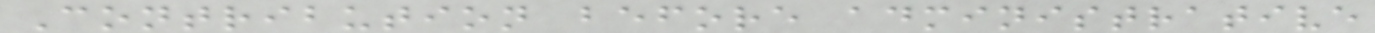Contribution before administrative
